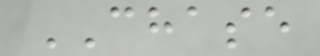CHASE
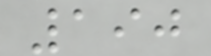190
